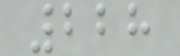228
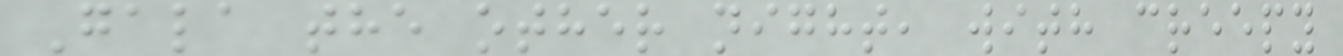Gala the other night, with creepy
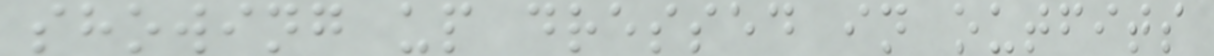showing up dressed in outfits
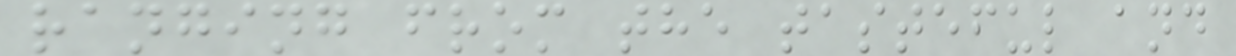ranging from the tasteful and
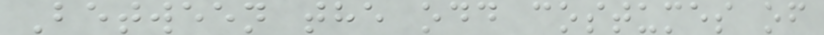Between the odd costumes of
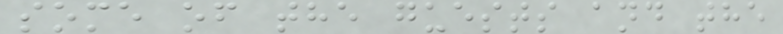some of the guests and the
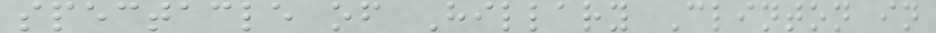spectacle of Hillary Clinton in
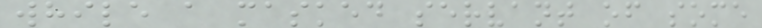while a masked servant of some
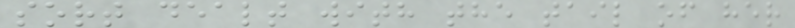sort dealt with the tail of her
